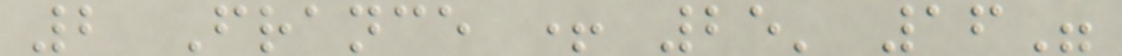2 France + 25' 16"
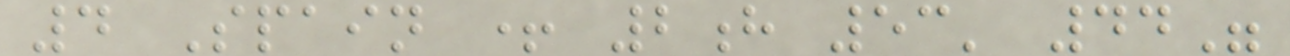4 Spain + 2h 53' 44"
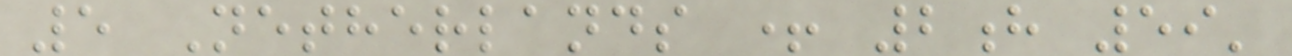5 Netherlands + 2h 59'
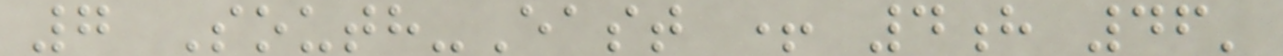7 South-East + 4h 46'
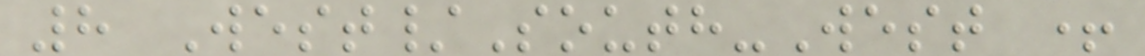8 West/South-West +
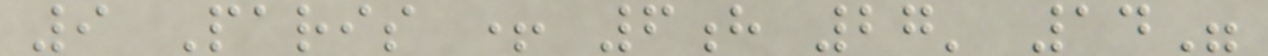9 Paris + 6h 27' 14"
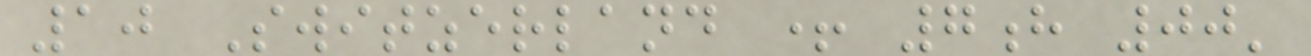10 Switzerland + 7h 00'
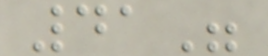41"
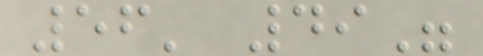56' 49"
